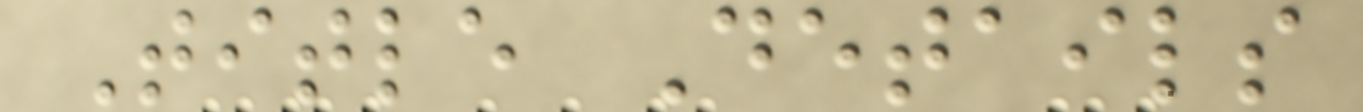Title Details
